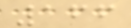166
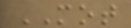MOT
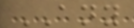ANY
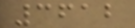3612
